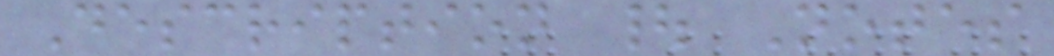Description | Notes
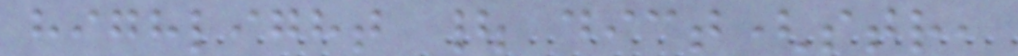highlight | dict(str,
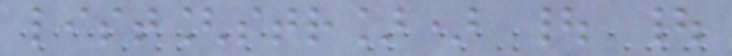list[str]) | |
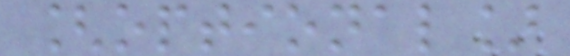[optional]
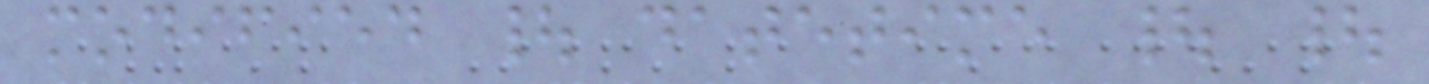modified | datetime | |
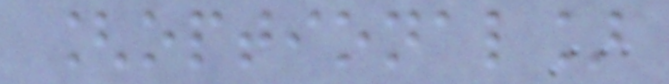[optional]
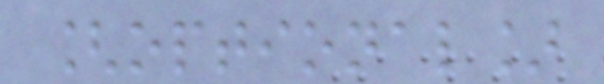[optional]
